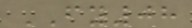FY08
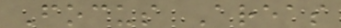Focus Areas
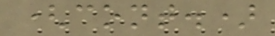(cont.)
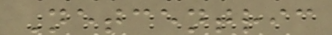Netcentric
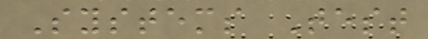Systems Test
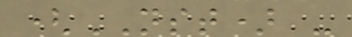(NST) -
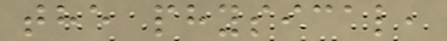the physical,
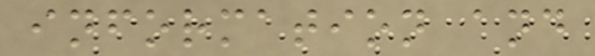information and
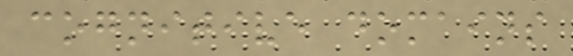cognitive domains
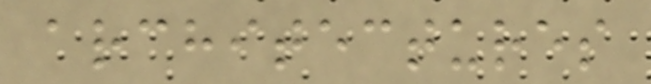architectures
